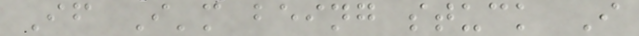If I'm being stuck I
